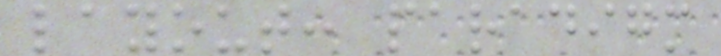layout: paradigm
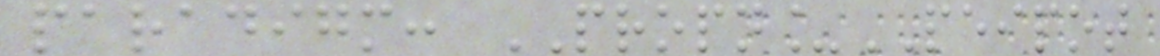paradigm: PROPN_PEIPOT
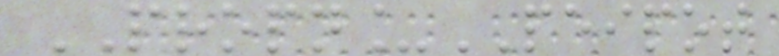PROPN_PEIPOT
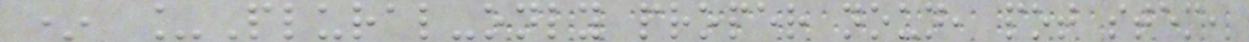* _Plural-only proper noun, pot stem,
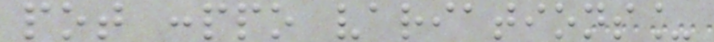pot :ppo variations_
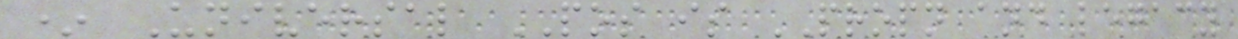* Universal POS is PROPN and legacy
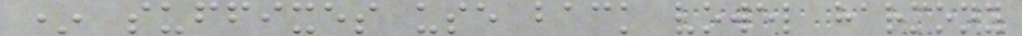* suffixes use back vowel harmony
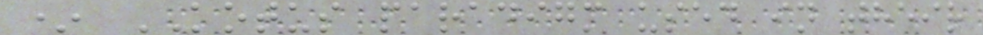* KOTUS paradigm used in their
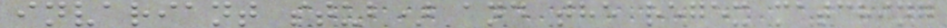invariant stub) and the regex matching
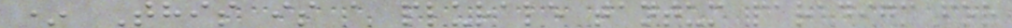* This is a plurale tantum paradigm for
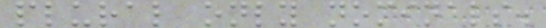plural only nominals.
